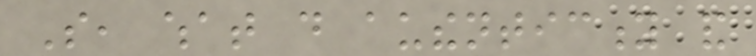So, what do authenticity and
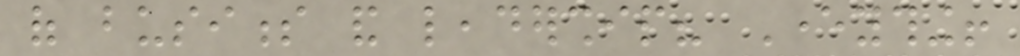of business and leadership? Everything!
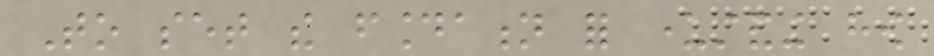To set the foundation for understanding how
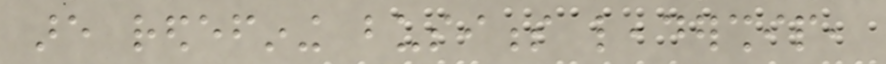are redefining business leadership,
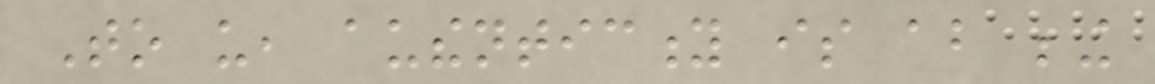To us, authenticity is about being
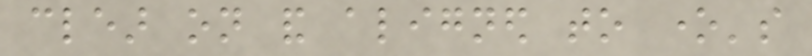clear on and aligned to one's
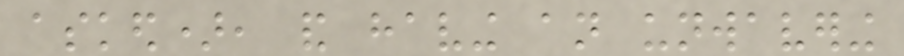asked), and having an unwavering
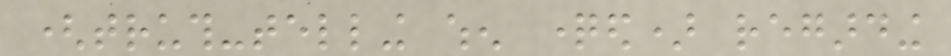(truth-telling when questioned) regarding
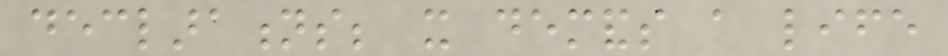declarations; it demands a life
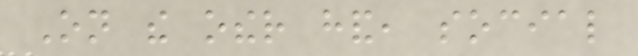On the other hand, social
